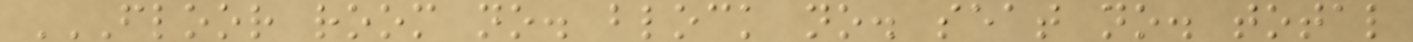FLOOR ROOM NO. BLOCK NO. SEAT NO. TOTAL
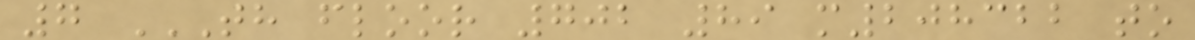7 TH FLOOR 702 89 M208322 TO
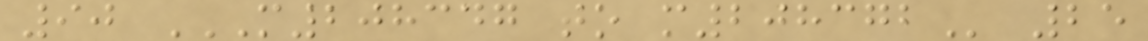90 M208347 TO M208372 25
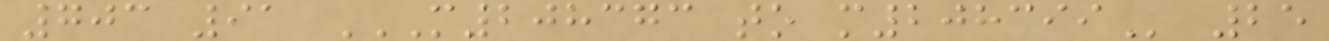703 91 M208373 TO M208399 25
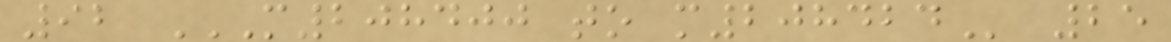92 M208400 TO M208424 25
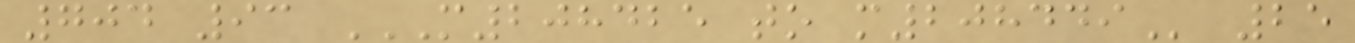704 93 M208425 TO M208449 25
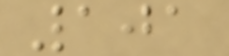101
